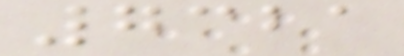7321
